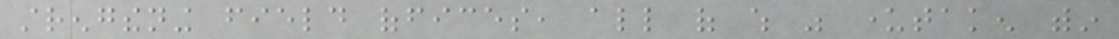strengthening field offices, all of which was undertaken within
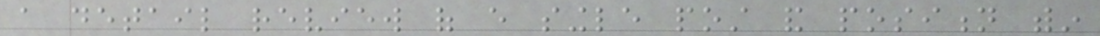a detail review of every single post and position within
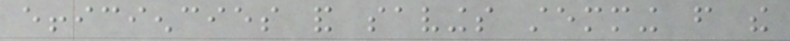efficiencies and savings stemming from the
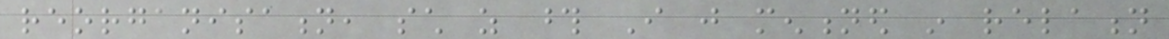reorganisation, such as those I just mentioned in relation
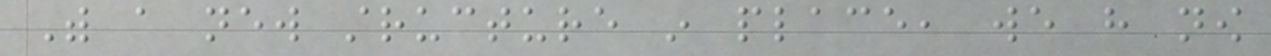With a new structure in place, we have now
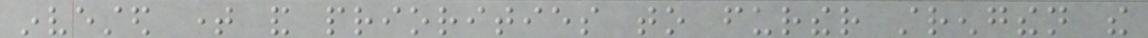invested time and priorities to further strengthen the
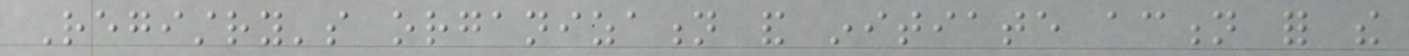Registry's organization and initiate action for the
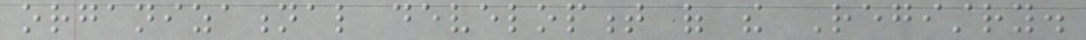organizational development of the Registry.
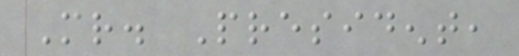Mr. President,
